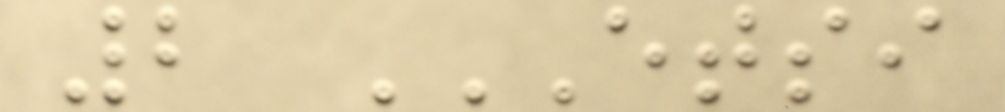2 ETSI
